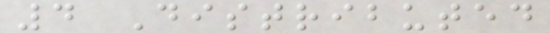4 Distributed
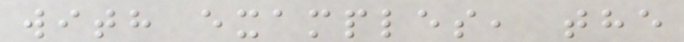with examples, the
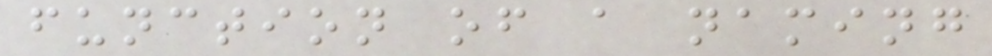function of a naming
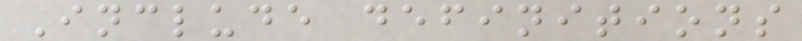Include definitions
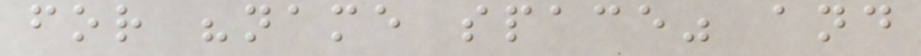for "name space" and
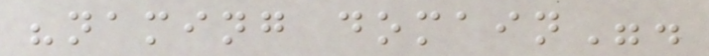"naming domain".
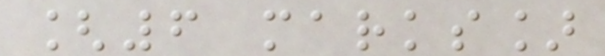[6 marks]
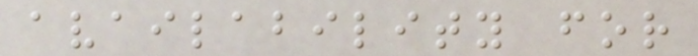availability for
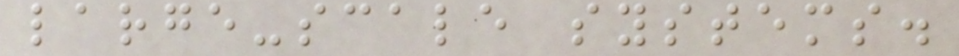large-scale systems.
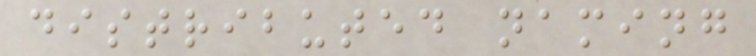distributed naming
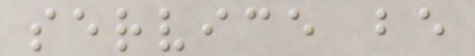service be
